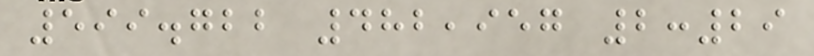599.722 482,957 2:29
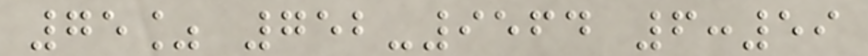75% 752-9564 6:59
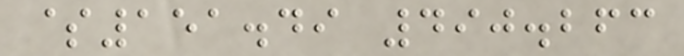$151.49 490.263
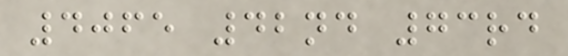4065 42nd 73rd
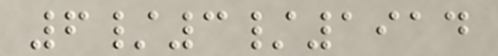6/3/1914
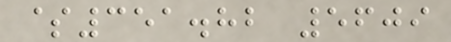$351.82 5609
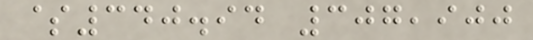$340.94 307,900
